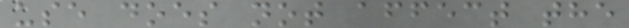use does not affect the
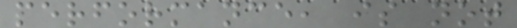performance, is not
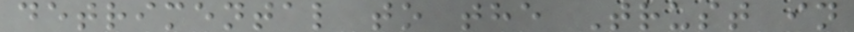detrimental to the Trust in
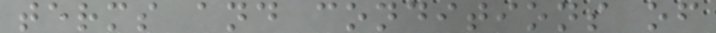terms and conditions of
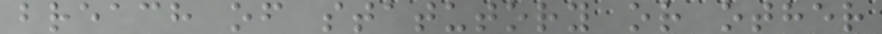breach of statutory or other
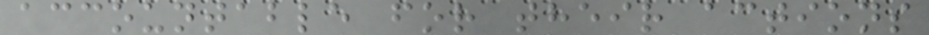accountable for their actions
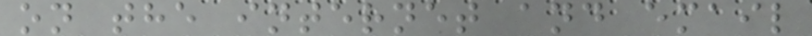on the internet and email
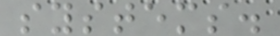systems.
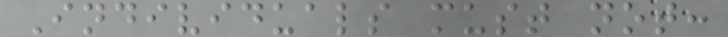Individuals must not:
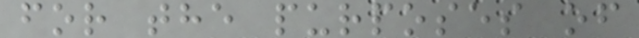for the purposes of
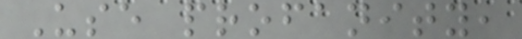Use profanity,
